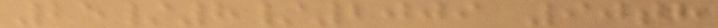25/8/2009 90th
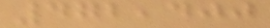472,400
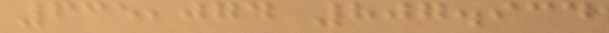635,074 807.934
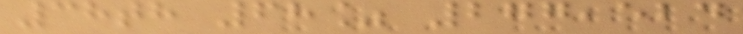38th 68% 277,524
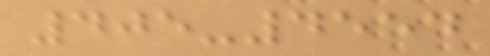405-4554
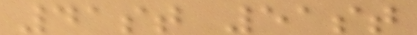41st 51st
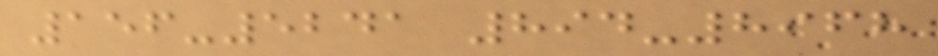156-5241 894-8968
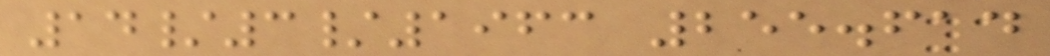14/3/1963 255.614
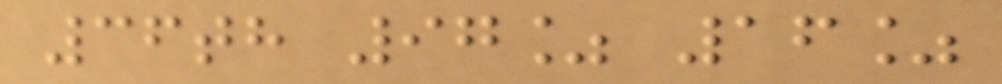36th 97% 16%
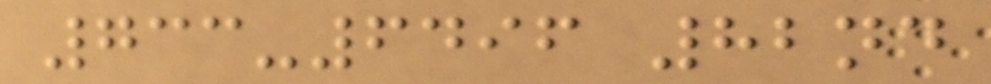733-6496 82nd
